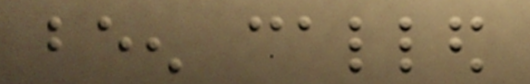been called
